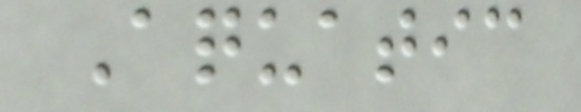Aquatic
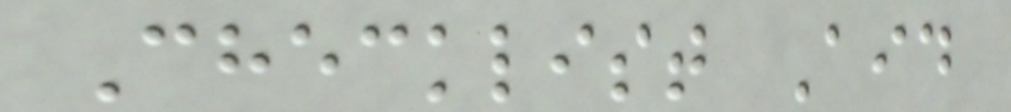Checklist Aid
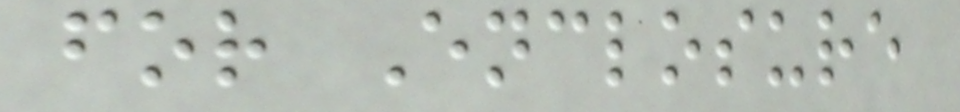for Enclosure
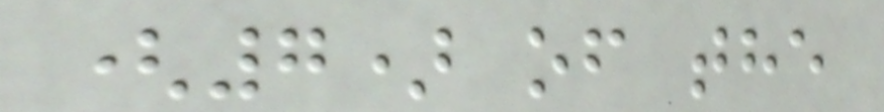(7) of the
